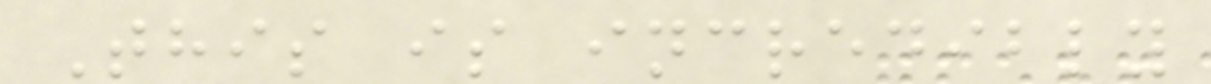This is incredibly
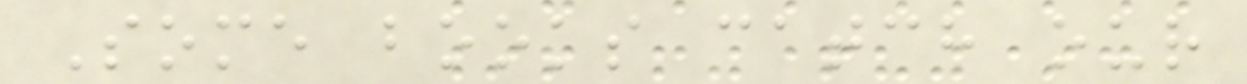Some books catch our
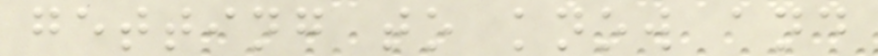getting to know and
